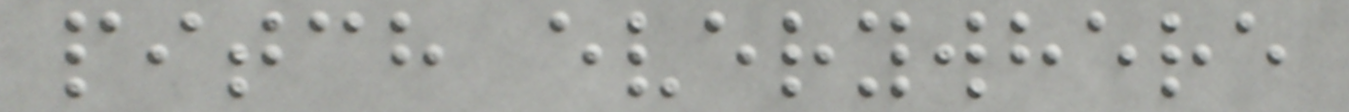pitch everywhere
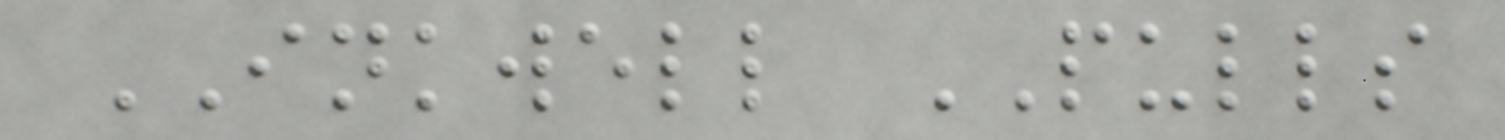INKWELL PULLS
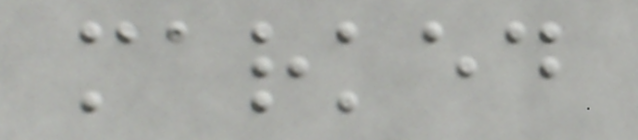marked
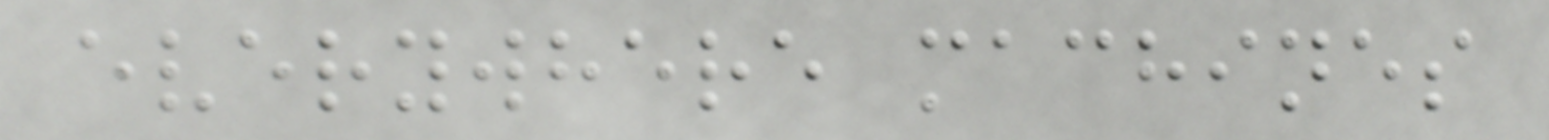everywhere machines
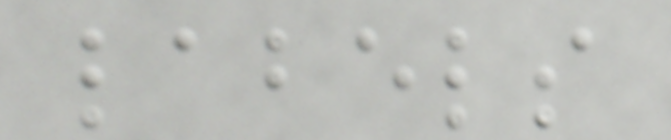labels
